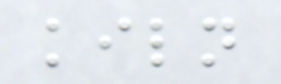kiln
